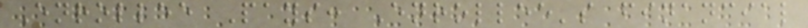Enrollee Pays: Enrollee's financial
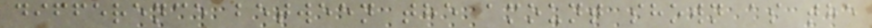difference between the amount shown as the
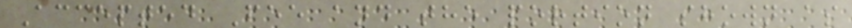Accepted Fee and the portion shown as
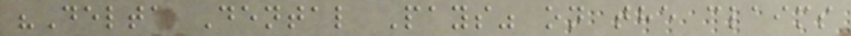"Delta Dental Pays" on the claims
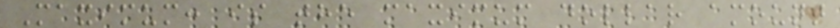Maximum: is the maximum dollar amount
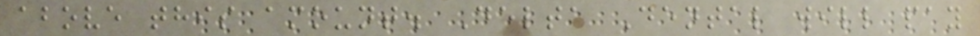above this amount. Delta Dental will pay
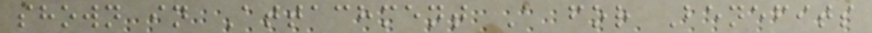shown in Attachment A for Benefits
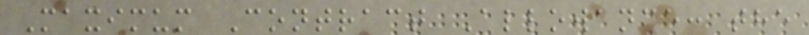Maximum Contract Allowance: the
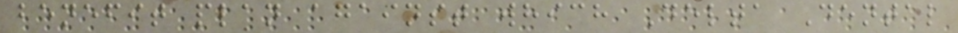benefit plan against which Delta Dental
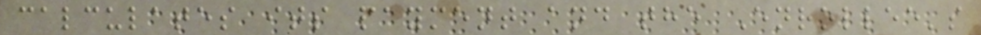calculates its payment and the Enrollee's
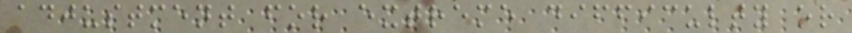adjustment for extreme difficulty or
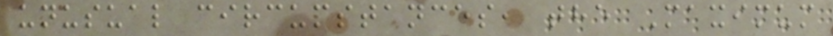unusual circumstances, the Maximum
